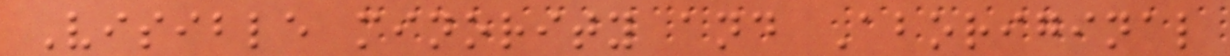Visible minority and Aboriginal
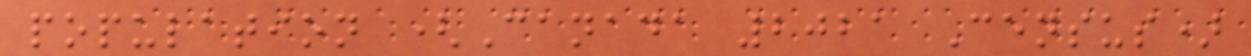population (Canada 2021 Census)
